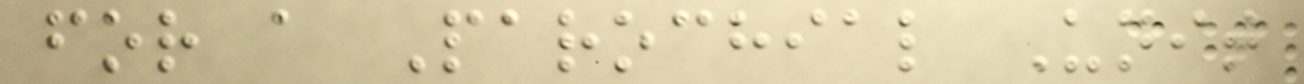for a Parochial Unit
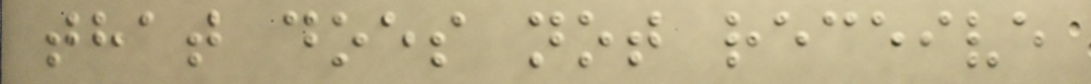that does not receive
